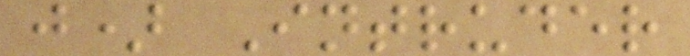j) Intruder
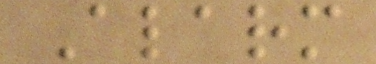Alarm
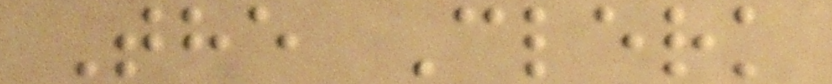The Clerk
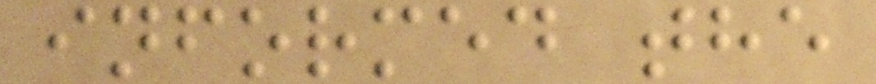informed the
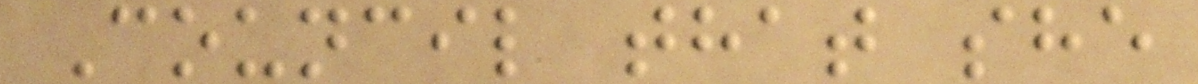Council that she
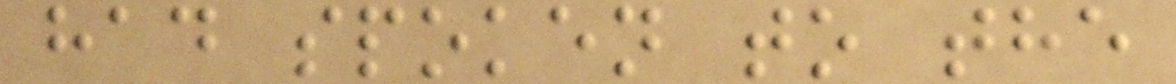had spoken to the
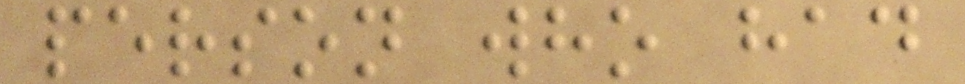person who had
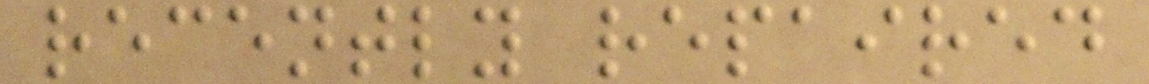recently repaired
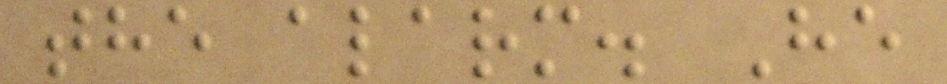the alarm. He
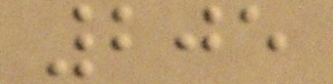205
